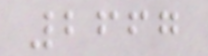2667
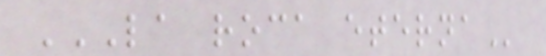LA ROCA ETERNA
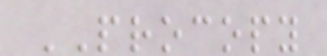PROCOPY
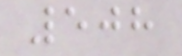508
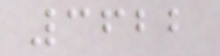3622
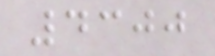4300
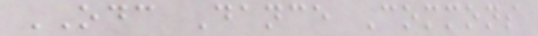ODC Dance Commons
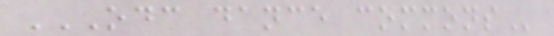ODC DANCE COMMONS
